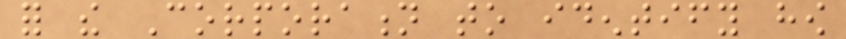for the Corporation to identify how
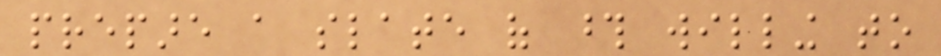prepare a slate of those willing to
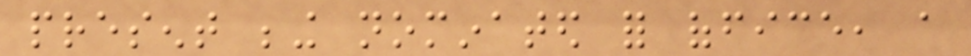present being nominated for office, a
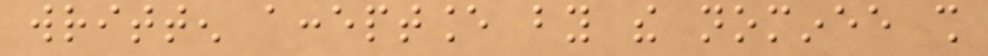written acceptance by the nominee shall
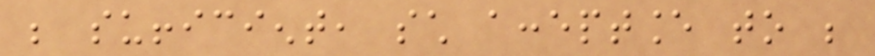be sufficient, such acceptance to be
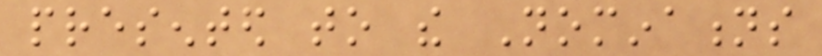presented to the Nominations
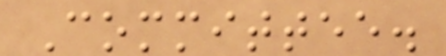Committee.
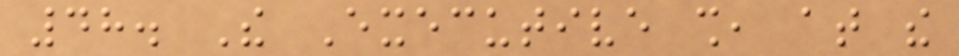48. The Executive shall, at the
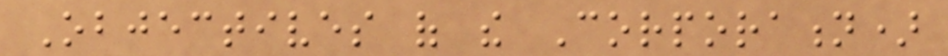Objectives of the Corporation)
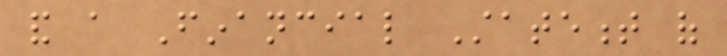and a Financial Statement of
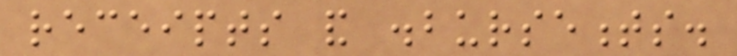receipts and disbursements.
